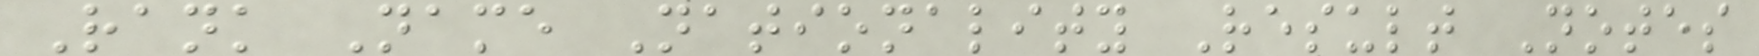Rank Name Nationality Result Notes
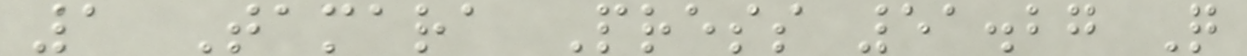1 Tamara Press 51.27 Q
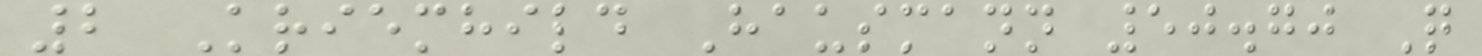2 Kriemhild Hausmann 50.70 Q
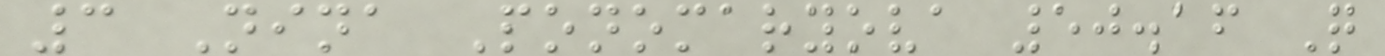3 Nina Ponomaryova 50.16 Q
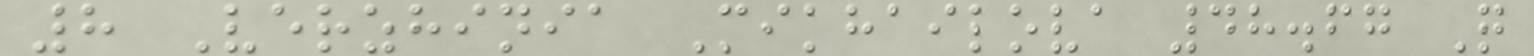8 Verzhinia Mikhailova 48.67 Q
